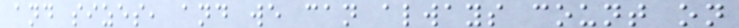and sizes, and we can always count on
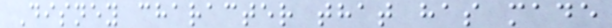Disney character that has made
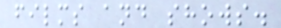films and shows.
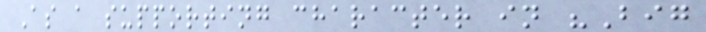As a supporting character in "Big
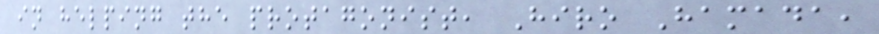in helping the protagonist, Hiro Hamada,
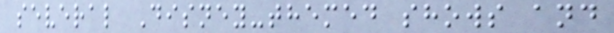several Disney-themed shows and
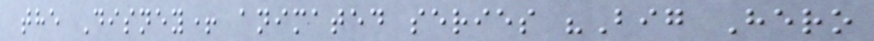the Disney+ animated series "Big Hero
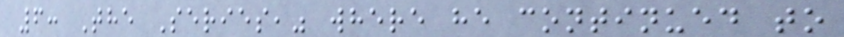6: The Series," where he continued to
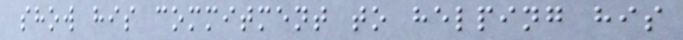show his commitment to helping his
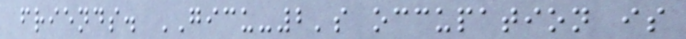friends. GICU-2's occupation is
